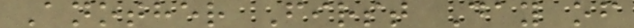Another First Day of
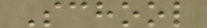School
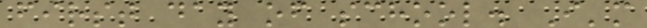first day of school. I'm
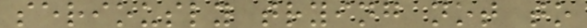seriously trying not to
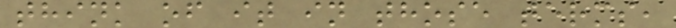think of it in those terms,
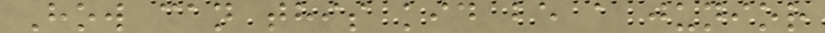How can this kid be a junior
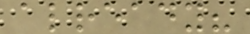already?
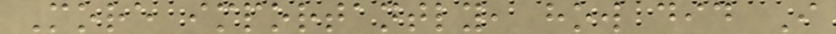More importantly, how did I
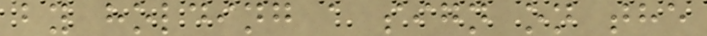by holding a sign on the
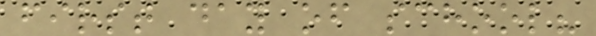first day of school?
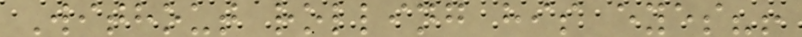Without rolling his eyes?!
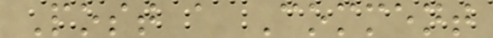Post a Comment
